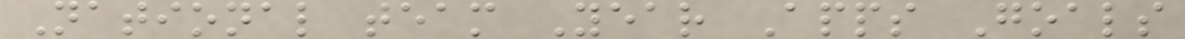National team Year Apps Goals
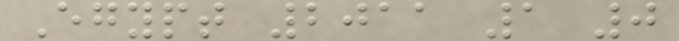Egypt 2011 1 0
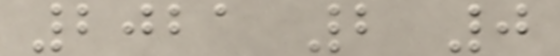2021 2 0
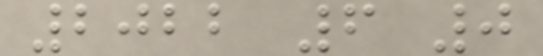2022 6 0
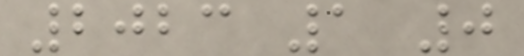2023 1 0
